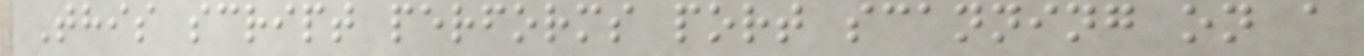This script performs port scanning on a
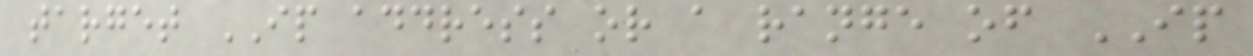target IP address or a range of IP
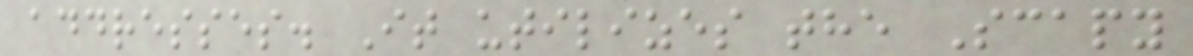addresses. It utilizes the Scapy
